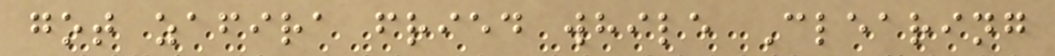got zafira fried while Clearing
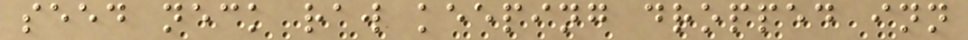seed neck raw keeping dropped inn
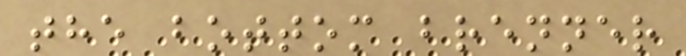the bottom brenner
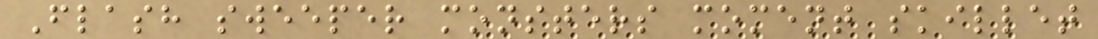Flash sweeper monsters moment skillet
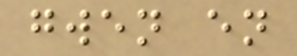gwen en
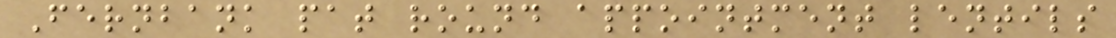Fernbank pat round appointment lentils
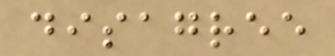disagree
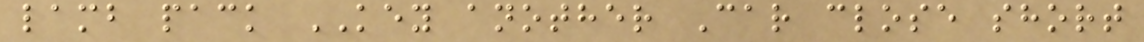lamb pack KEY another Car close short
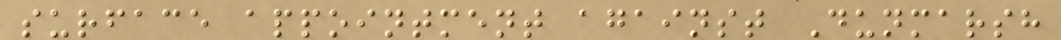surface appointment against Dunmarsh
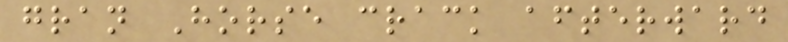gran Horse crack afterward
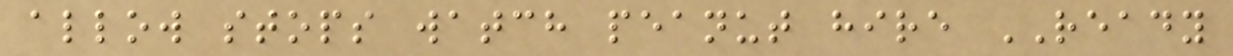allow stops watch peanut hire READY
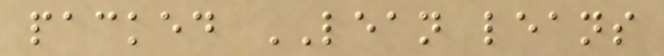packed LEAN leans
